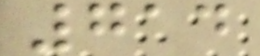714
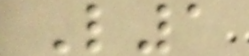L1
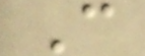C
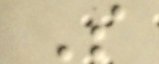S
